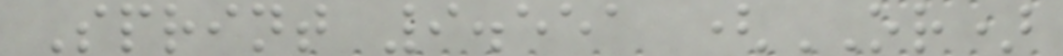Sprint 9.551 (OR)
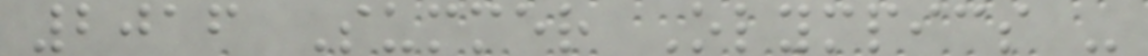2016 Summer Olympics -
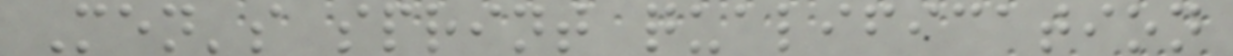Men's sprint qualification
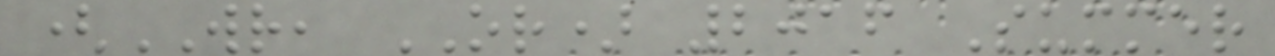(WR, OR) 2016 Summer
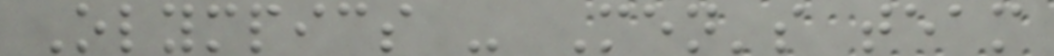Olympics - Men's team
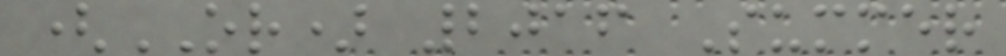(OR) 2016 Summer
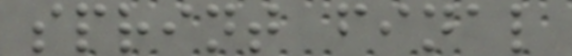sprint final
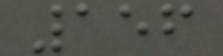156
